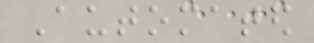Automated
